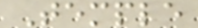Temple
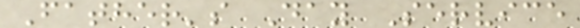Father's Day Service
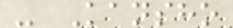- Kansho
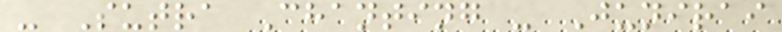- Sutra Chanting - Junirai
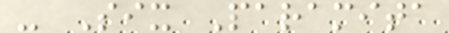- Six Paramita
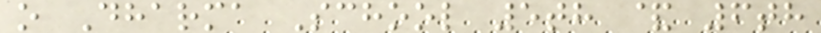o Dharma School 5th & 6th
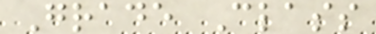Grade Class
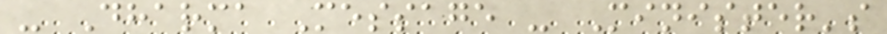- Dharma Message - Minister's
